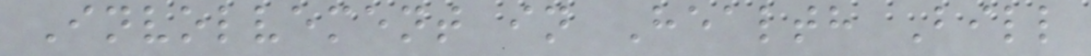Involvement in Health Bill
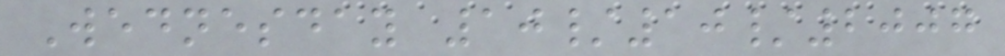Wednesday 10/10/2007
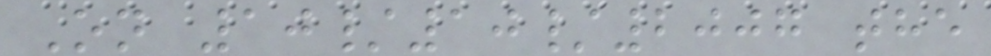On 10/10/2007 the
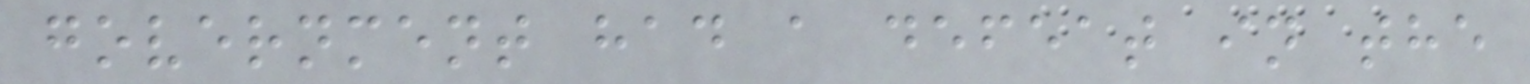government had a defeat in the
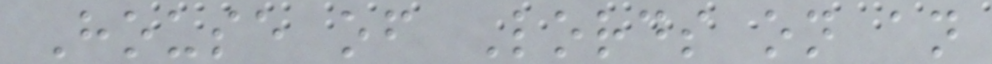House of Lords on an
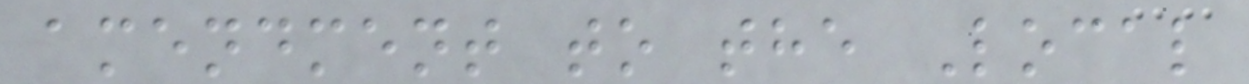amendment to the Local
